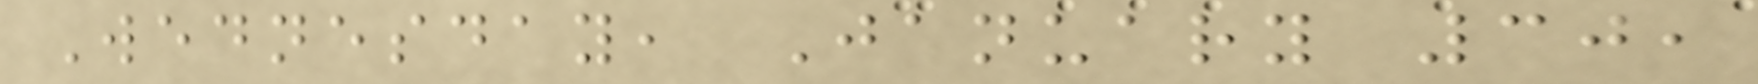Wednesday, January 30,
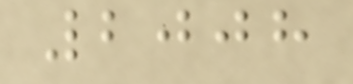2008
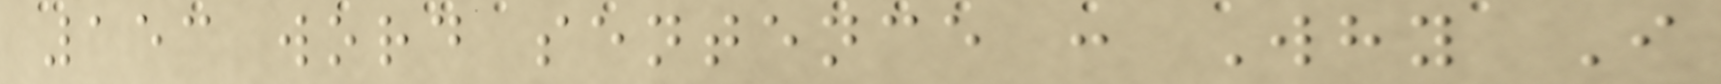153 word sentence : Why I
